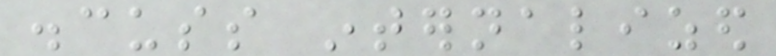discuss internalized
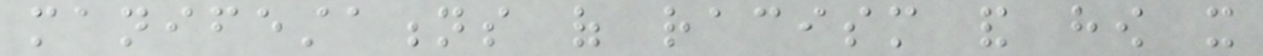manifestations of racism and how it
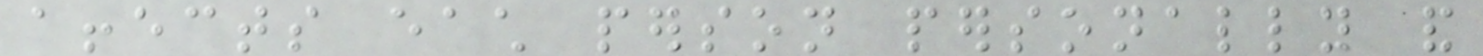affects each person personally and
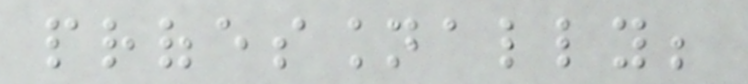professionally;
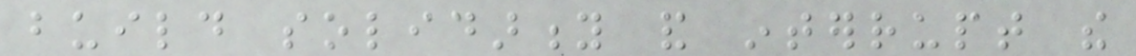build solidarity and interrupt the
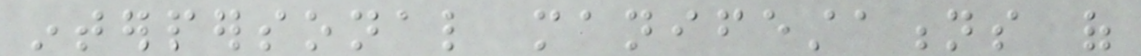interpersonal manifestations of
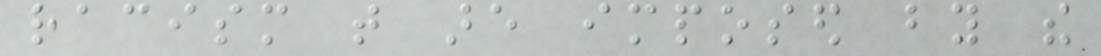racism that are imposed by the
